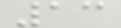13
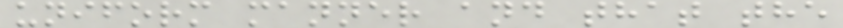uniform manner and that the
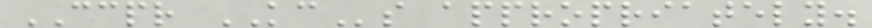CCPR KCs appropriately.
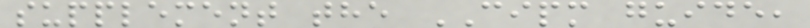supplement the CIPM guide,
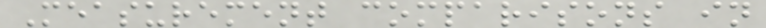Measurement comparisons in
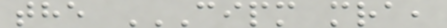the CIPM MRA,
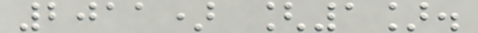2011) [1].
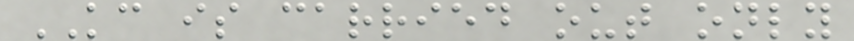KC is carried out only
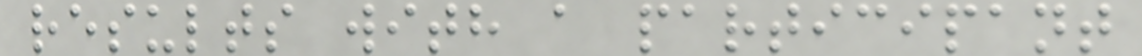results with a participant
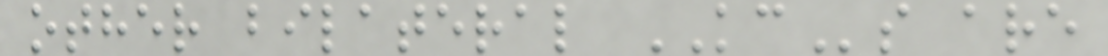other bilateral KCs are
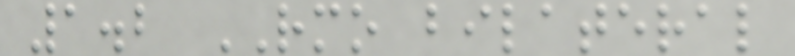1.2 RMO bilateral
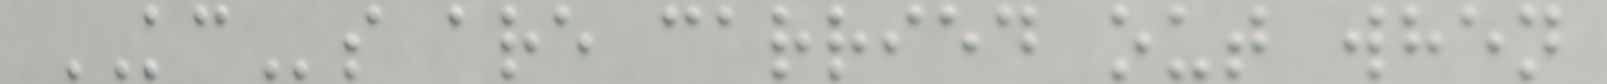KCs are carried out when
